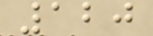120
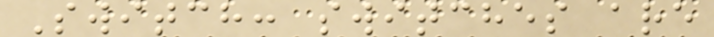Switch: switches are
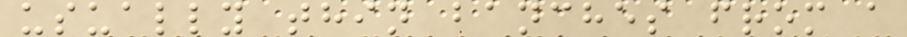usually thin banches from a
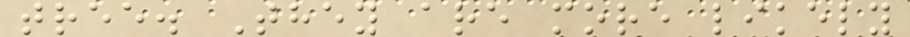tree. They are more likely
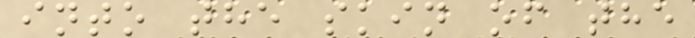into the skin of the
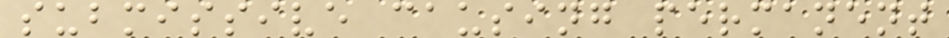submissive causing permanent
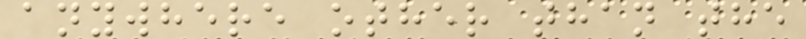anywhere other than the
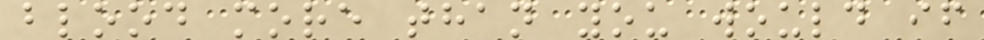blood more than you would if
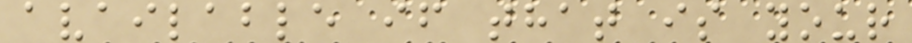available if that is your
